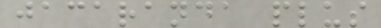jacaranda plus
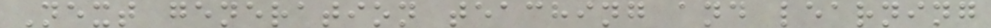Next generation teaching and learning
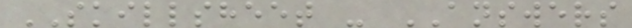SKILLSHEET - ANSWERS
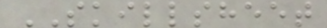SKILLSHEET
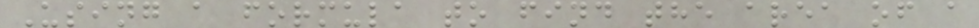Using a formula to find the area of a
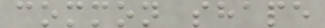common shape
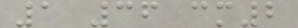1 36 cm2
